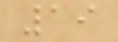19
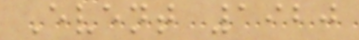Event 1920
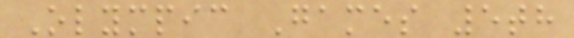Olympic Games 5th
